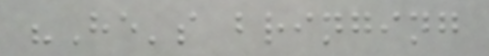"He's bringing
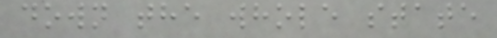down the whole state
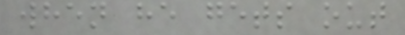when he gets out
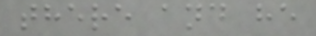there and he
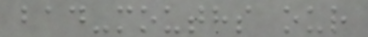bad-mouths our
